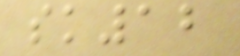sk12
